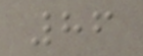86
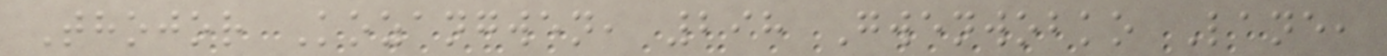Thojor Kozangwen, 298 Gwenwobko Lane,
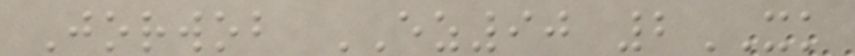Jorwob EZ90 2XK
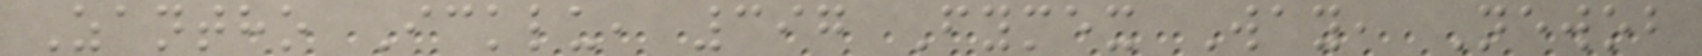Zantho Icklu, 397 Fymex Way, Newob
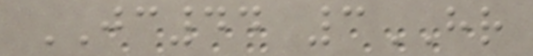JC44 3HR
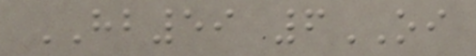HB59 6OI
